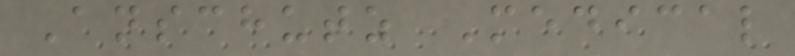Anschutz Medical
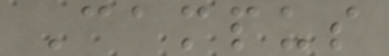Campus
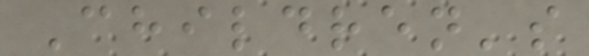Children's
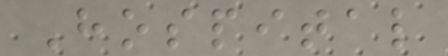Hospital
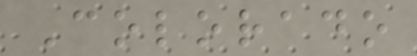Colorado
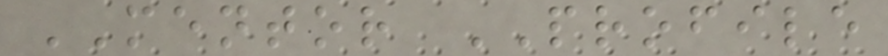MENTOR PROFILE
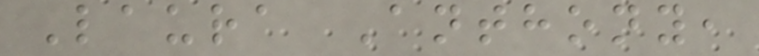Laura Anthony,
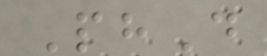PhD
